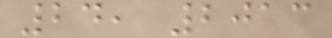24, 2013
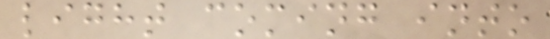light coming into
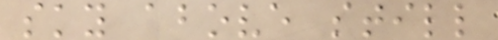sky above still
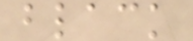black
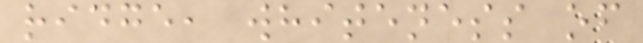ridge, whiteness of
